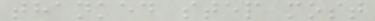thanked step most
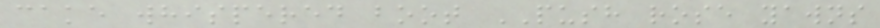cake whispered boot PUSH rose yawns
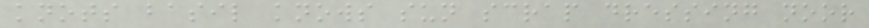knots basil knows sun scrap dressing noor
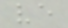ve
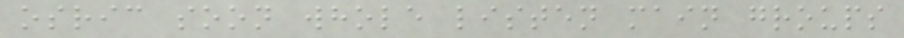osric soon whole listen main groups
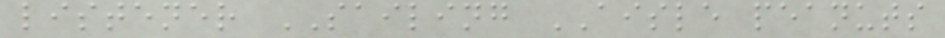listener SAILING AISLE peanuts
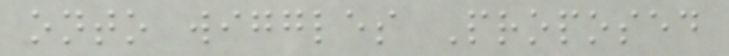onto wiggles Proposed
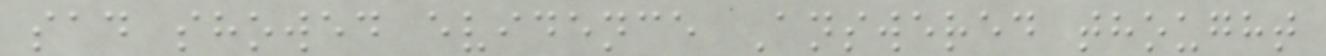sad showed evidence Answered thought
